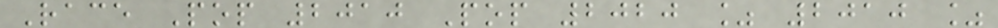Race Pop 2010 Pop 2020 % 2010 %
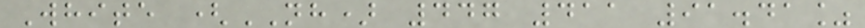White (NH) 447 411 91.41%
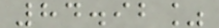84.92%
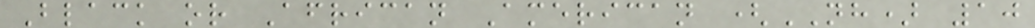Black or African American (NH) 10
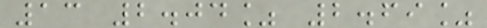13 2.04% 2.69%
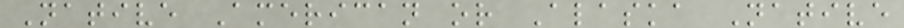Native American or Alaska Native
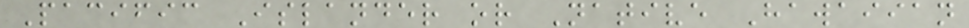Pacific Islander or Native Hawaiian
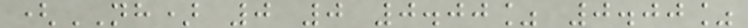(NH) 0 0 0.00% 0.00%
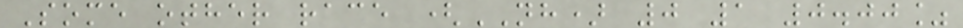Some other race (NH) 0 1 0.00%
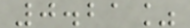0.21%
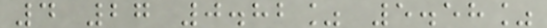4 27 0.82% 5.58%
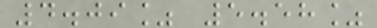4.09% 5.58%
